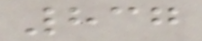837
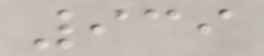939
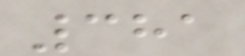381
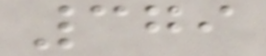379
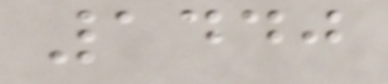1440
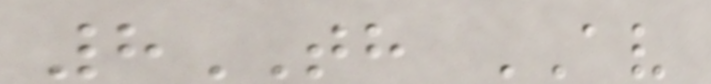8TH AV
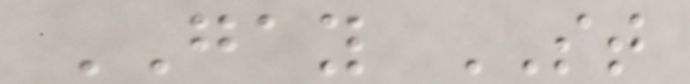GAY ST
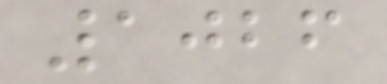1026
